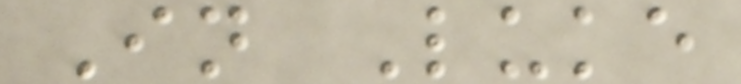In Luke
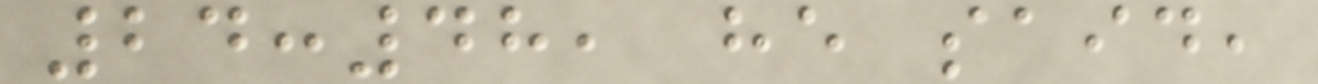24:48, he said,
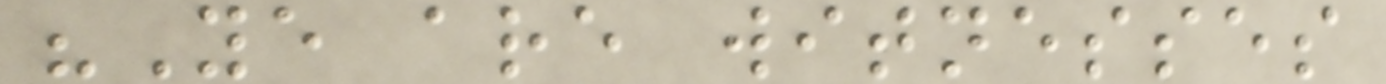"Ye are witnesses
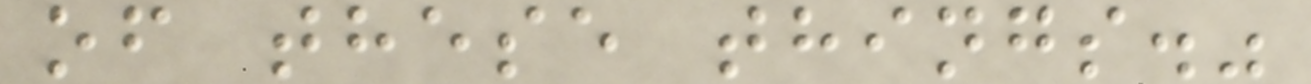of these things."
